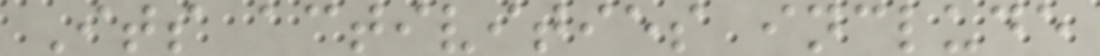Its activities include
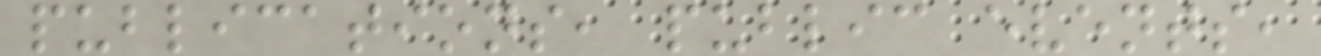publications, public events,
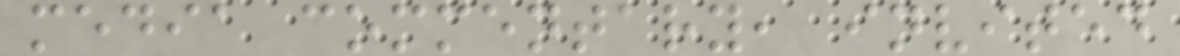media commentary, invited
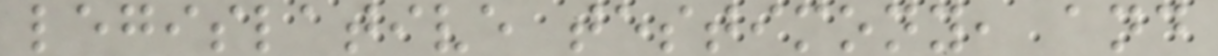legislative testimony, and
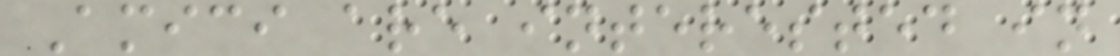Amici are interested in
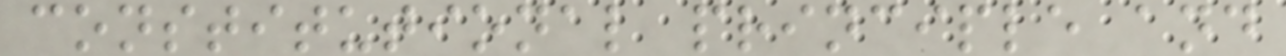constitutional principle and
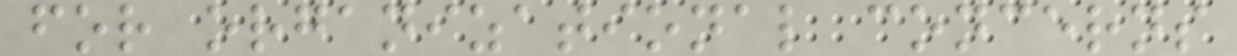for organizational concerns
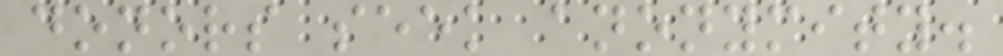donors seek anonymity.
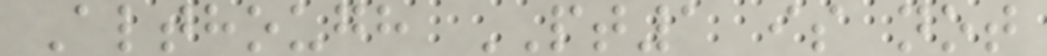Although PT1 is not
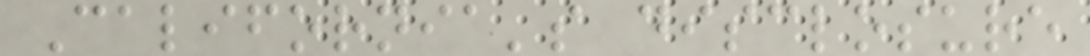California's disclosure
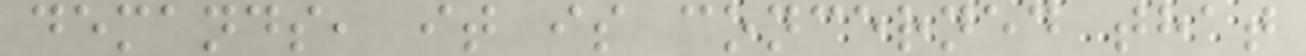demands, it is concerned that
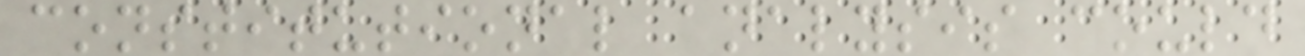constitutional analysis could
